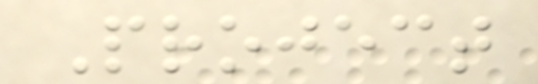Project
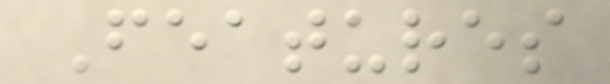Features
